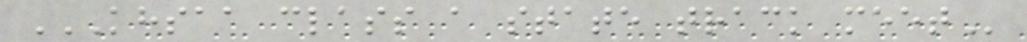KHSAA CLASS A STATE TRACK MEET
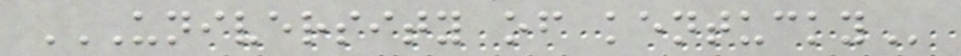UNIVERSITY OF KENTUCKY
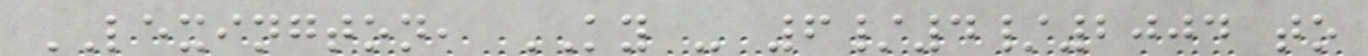LEXINGTON, KY - 6/4/2004 to
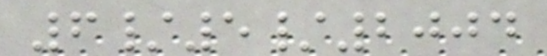6/5/2004
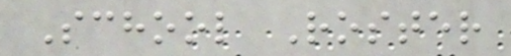School Roster
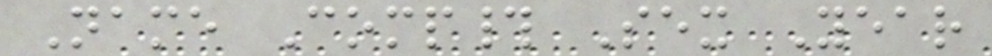Name Comp# Sex Year
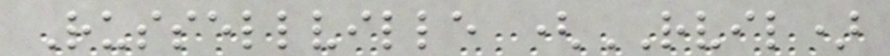Russellville (RVIL)
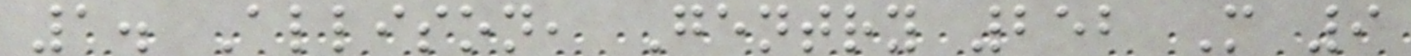1. Allison, Gentry 252 M 9
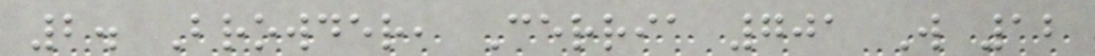2. Browder, Cerria 701 W 12
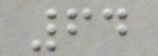64
